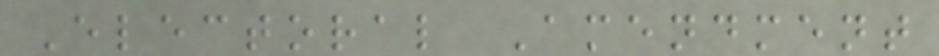Electoral Amendment
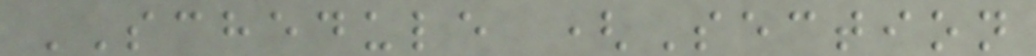SCHEDULE (Section
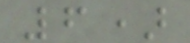6)
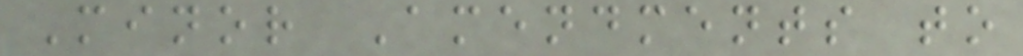Minor Amendments to
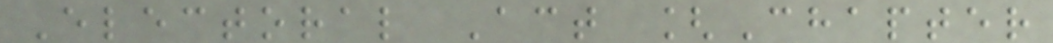Electoral Act [Chapter
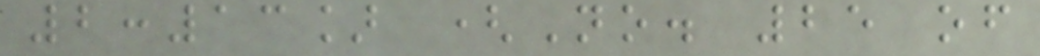2:13] (No. 25 of
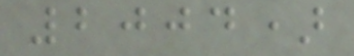2004)
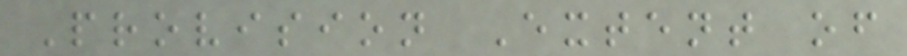Provision Extent of
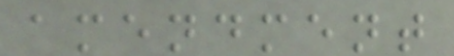amendment
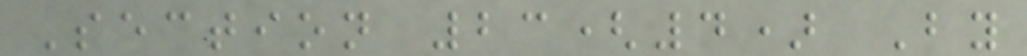Section 23(4) By
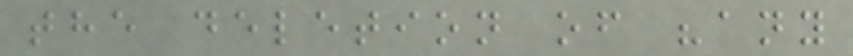the deletion of "any
